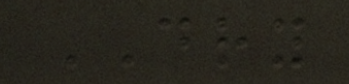DRY
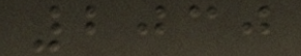2030
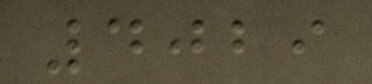4029
